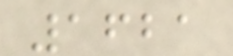1621
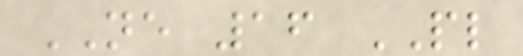NE 16 PL
